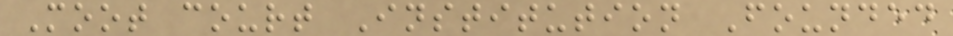Moot court Institution Founded
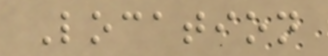Location
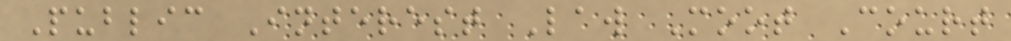Public Interest Law Moot Court
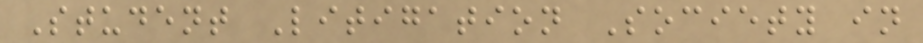Student Litigation Society in
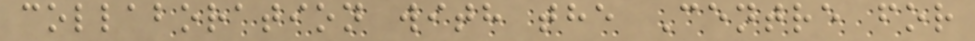collaboration with the Centre for
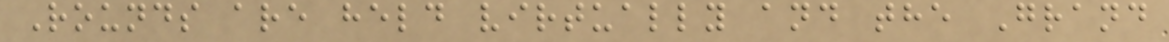Rounds are held virtually and the Grand
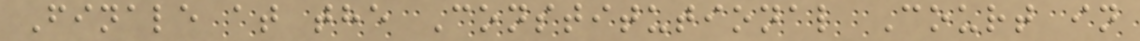Finale at the Constitutional Court in
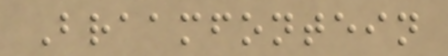Braamfontein
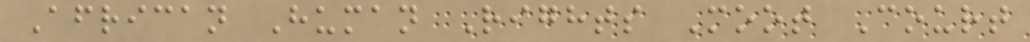African Human Rights Moot Court
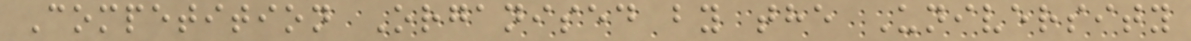Competition Organised by the University
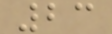23
